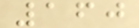160
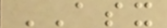ASX
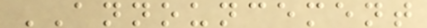ANNOUNCEMENT
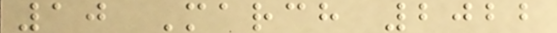10 March 2022
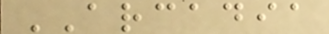ARCADIA
